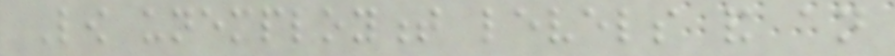Low unemployment levels and an
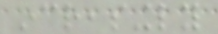increasingly
